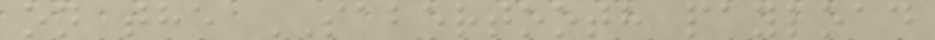on the SABERTOOTH payload
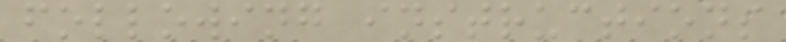following instructions
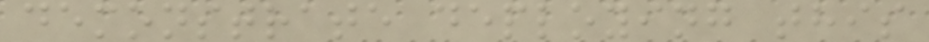demonstrate deploying this
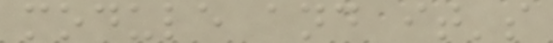module and it's
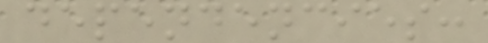dependencies:
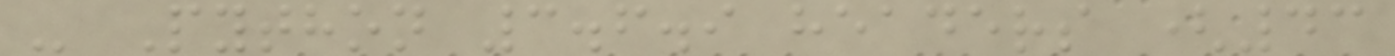- Python 3.6.9 headers (43
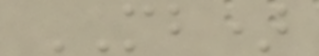MB)
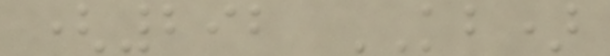(292 KB)
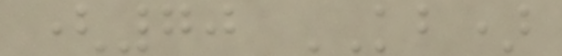(70 KB)
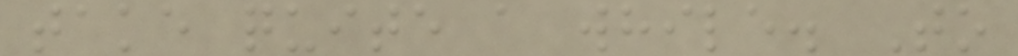take quite a while. To
